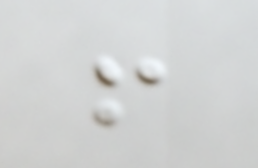!
